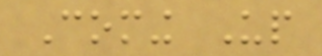Coming Up
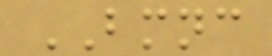BMNC
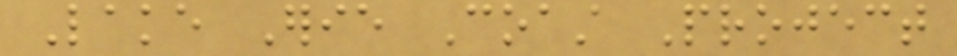Lake Erie Coast Project
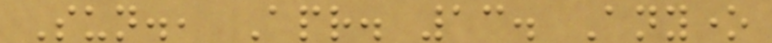Sun., Apr. 13. Anyone
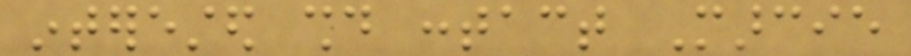interested should contact Marcie
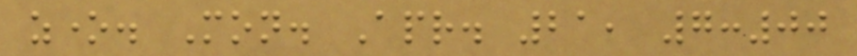zone. Mon. Apr. 21, 7:00
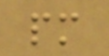pm
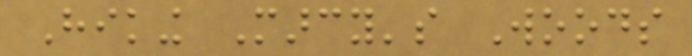Hiking Marcy's Woods
